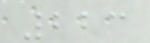223
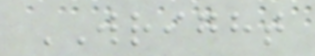WRIGHT
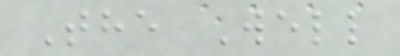The Well
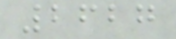2627
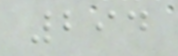294
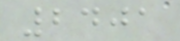2401
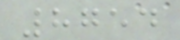8754
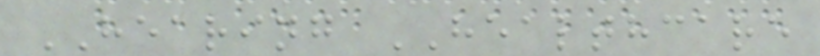HEARING HEALTHCARE
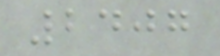2407
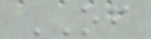OF
